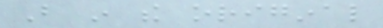But in the original
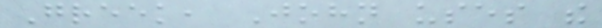Greek, John uses the
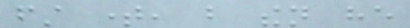first time, but then he
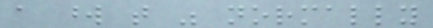a word that was normally
